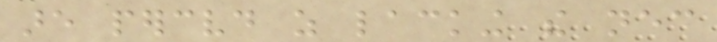are perceived as lacking the necessary
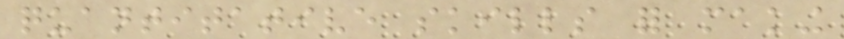quantitative skills for making
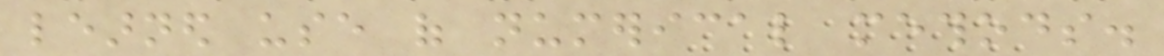learned use of numerical methods.
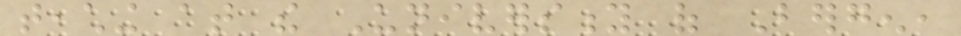teaching at the University of Bergen,
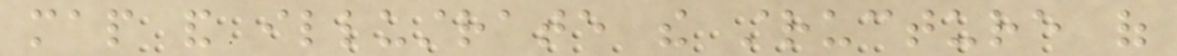map and illustrate the structure of
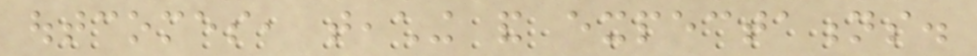outcomes, teaching and expectations.
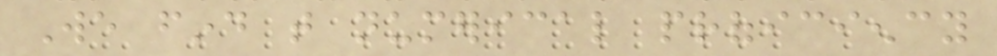We find that numerical proficiency
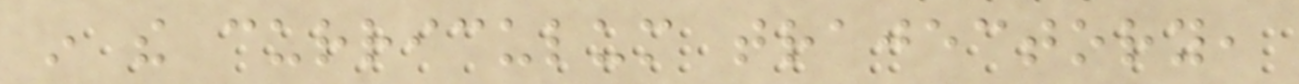in the curriculum trajectory,
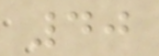40
